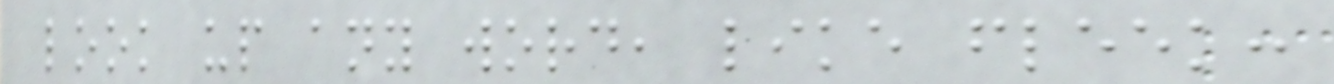look up any word, like fleek:
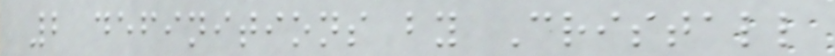2 definitions by Cristall
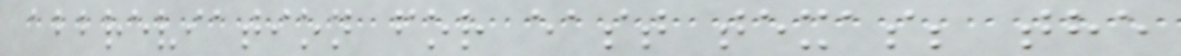abbreviation for east texas; the
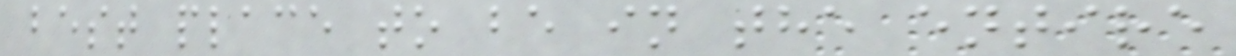best place to be in the entire
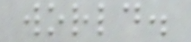world.
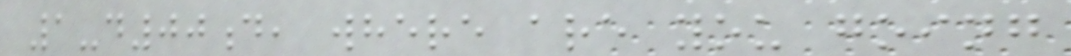1-d00d, where are you going
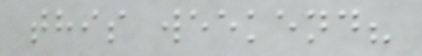this weekend?
